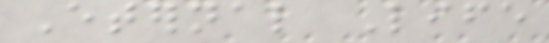Eternal Life
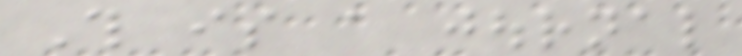This is a journal
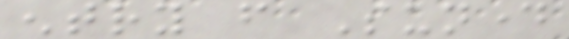entry from Sunday
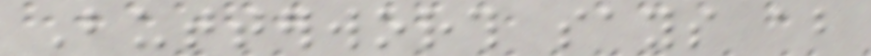Butterworth says about
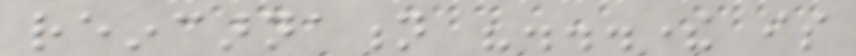reincarnation "...there is
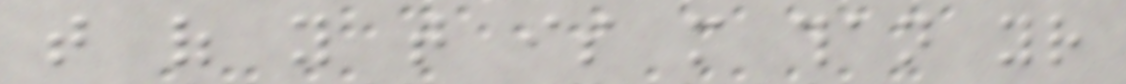that of you that is more than your
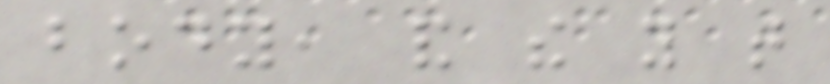body, and the you that
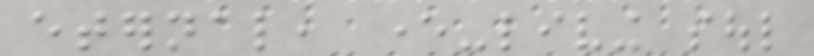eternal, ever-living soul
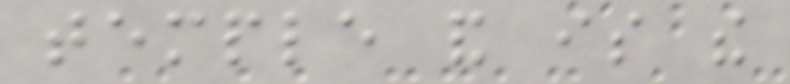temple and is the
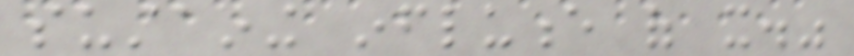sustaining influence of it."
